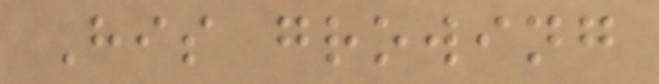His growing
